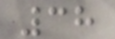38
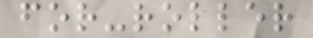for-roller
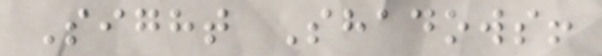Sight Shadows!
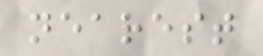nearest
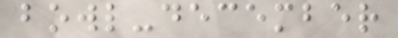bowl-december
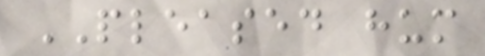PLEASED hum
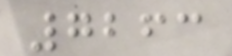7263
